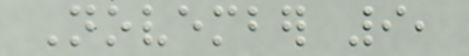November 9,
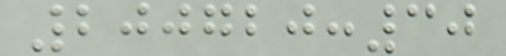200720:30
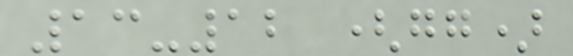13-12 (gg)
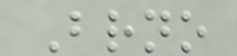Brno
